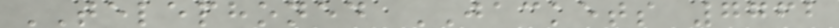TELEPHONED JACKETS 7762
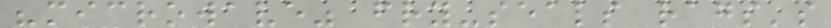"microwave" fry-seals rags's
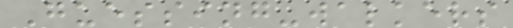Guessing-walkers
